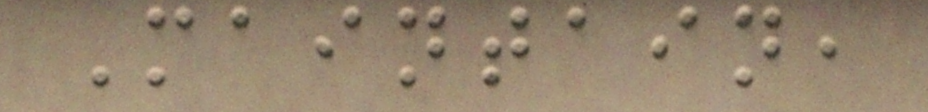Maintain,
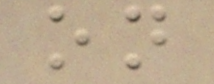on
